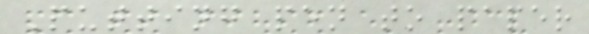Putting pen to paper
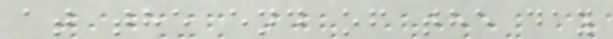at the end of the day
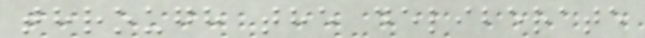through the deliberate
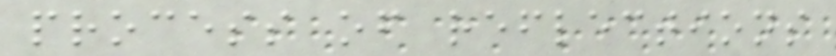process of reflections
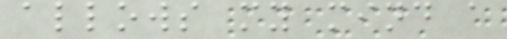allows my mind a
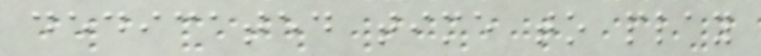dedicated time to play
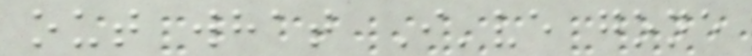out what I've gone
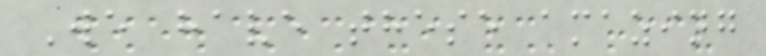We have these amazing
